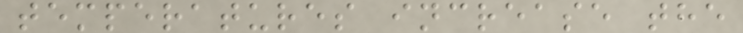temperatures increase the
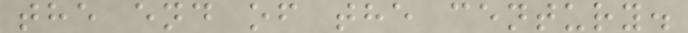the end of the century.
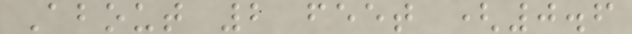About 2 feet (0.6
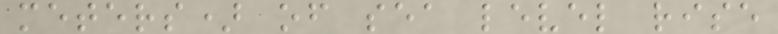meters) of sea level rise
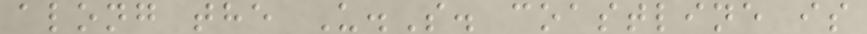along the U.S. coastline is
